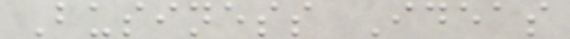Business Ideas
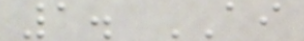1. AI
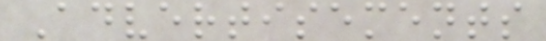Advertisements
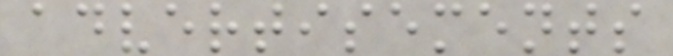advertisements
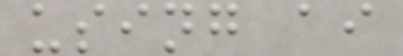using ai
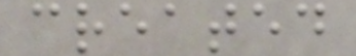created
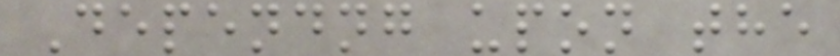Dependng upon the
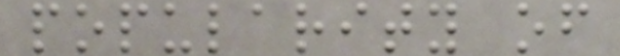popularity of
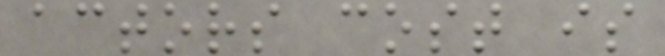actors cost is
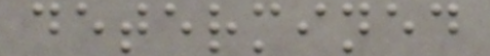determined
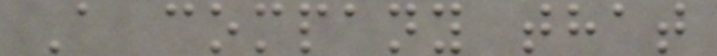A company that
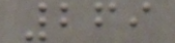269
